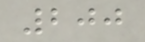200
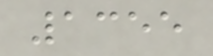1355
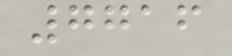7716
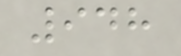948
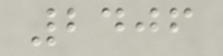2406
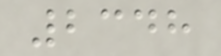2348
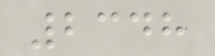2348
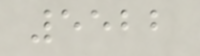5522
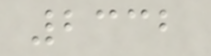2332
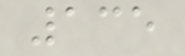135
